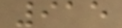915
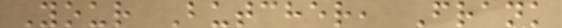Your Butcher, Frank
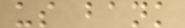us bank
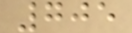705
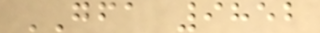GFA 9852
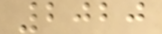2020
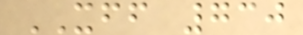XFF 730
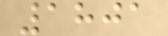1801
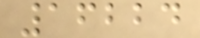16224
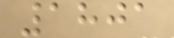1801
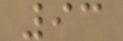93
